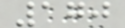170
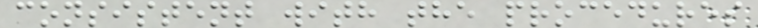consistent with the procedures
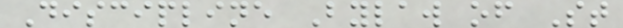Discipline Bylaw of St
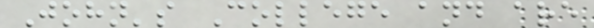John's College and are
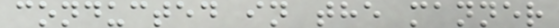conducted in the manner
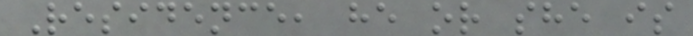Residence, he or she is
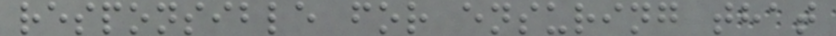responsible for ensuring that
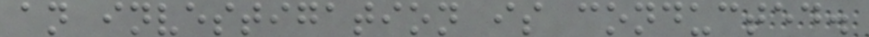an investigation is conducted.
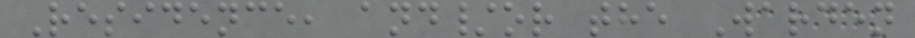Residence, and/or the Warden
